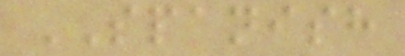SPANISH
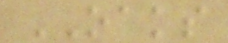OAKS
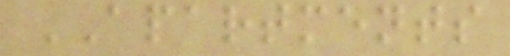APARTMENTS
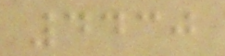4430
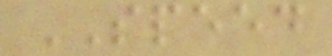SPEED
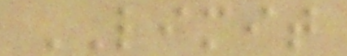LIMIT
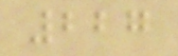227
